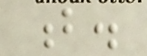b.
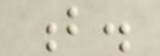b.
